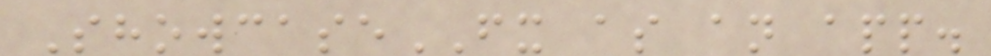ShowcaseFX as an app.
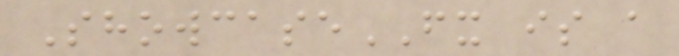ShowcaseFX is a
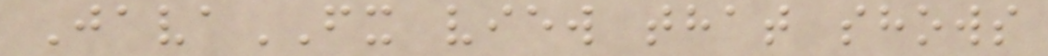JavaFX view that shows
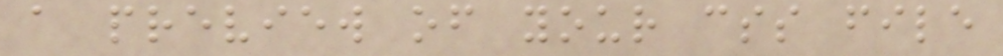a preview of your css file
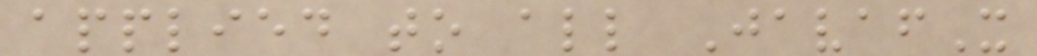applied to all JavafX
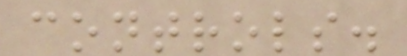controls.
